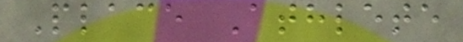Place Athlete
